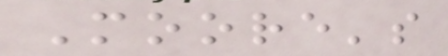Moore's
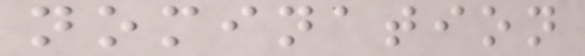nomination
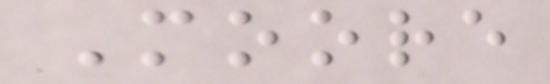Moore
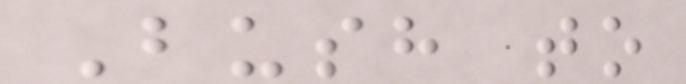Bush to
